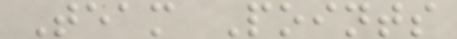Team Points
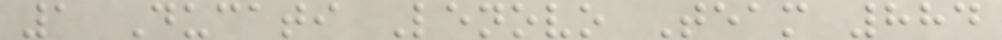1 Ducati Lenovo Team 884
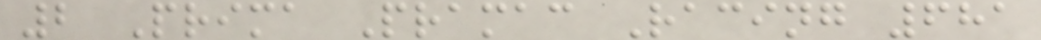2 Prima Pramac Racing 681
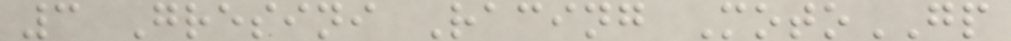3 Gresini Racing MotoGP
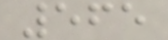565
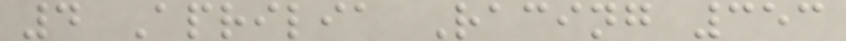4 Aprilia Racing 353
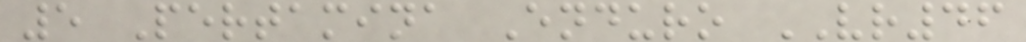5 Pertamina Enduro VR46
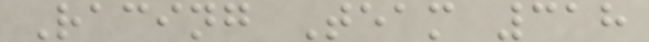Racing Team 318
